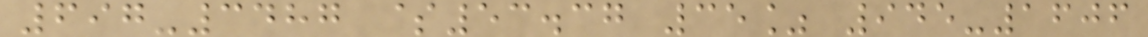697-3487 $53.37 35% 945-1606
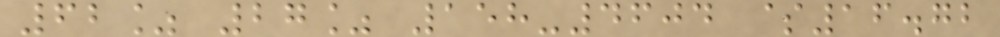62% 27% 158-4604 $16.72
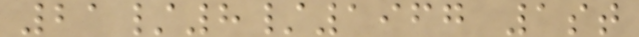21/8/1967 1st
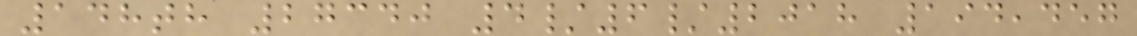148th 27340 4/6/2018 194,457
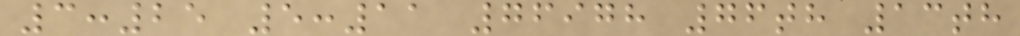3:25 5:11 76978 76th 13th
